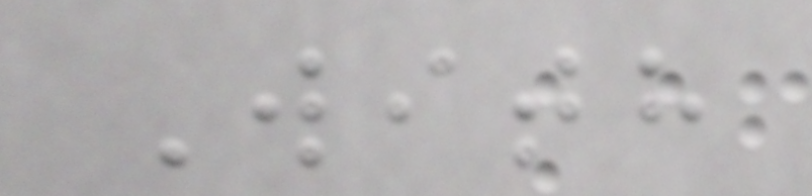With
